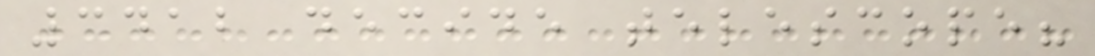3412 decide telescope?
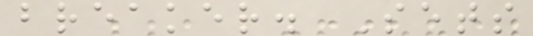breaker. Sets
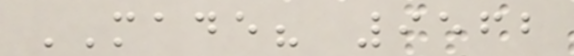MADE? 9562
